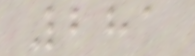281
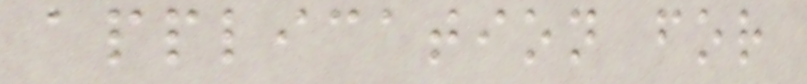application for
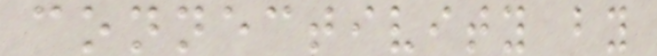connectivity by
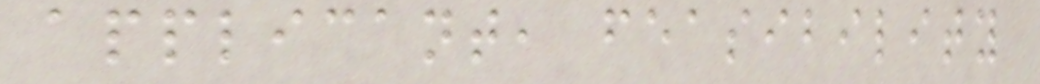applicant, feasibility
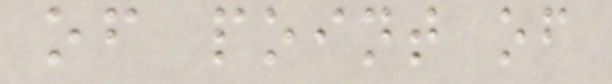of point of
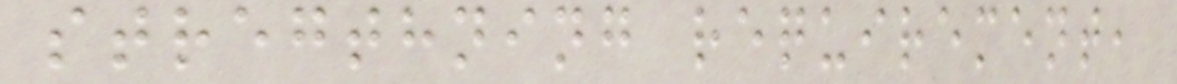stregthning requirement,
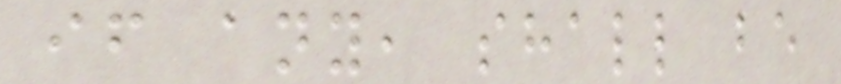if any, shall be
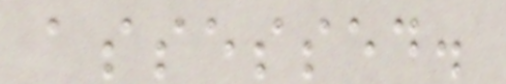assessed.
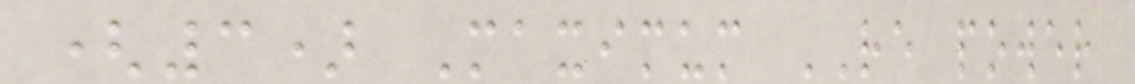(3) Maximum RE power
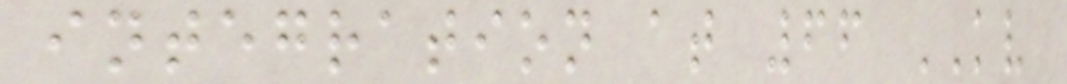integration at 66 KV
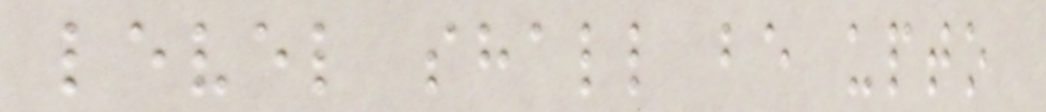level shall be upto
